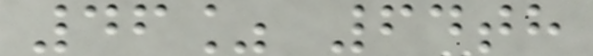46% 64th
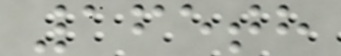165th
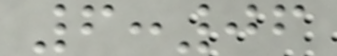6:06
